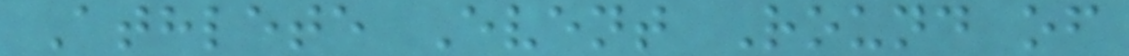Athlete Event Round of
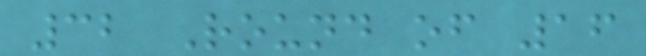32 Round of 16
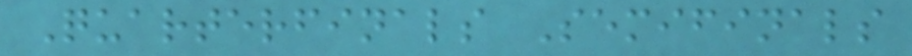Quarterfinals Semifinals
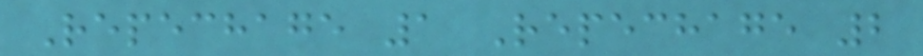Repechage 1 Repechage 2
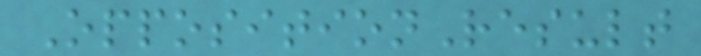OppositionResult
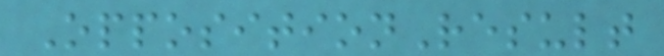OppositionResult
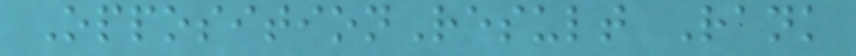OppositionResult Rank
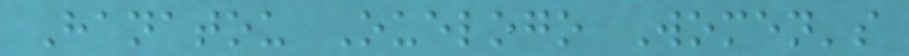Hanatou Ouelogo Women's
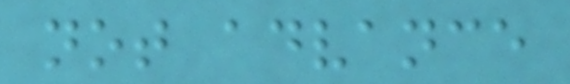not advance
